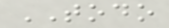TODO
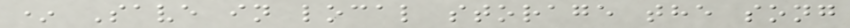* Save in local storage the song
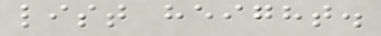list height.
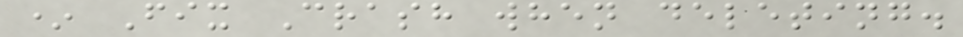* Fix Crash when deleting.
